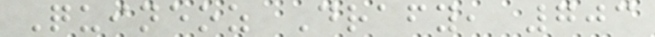Quineoz Drafy, 703
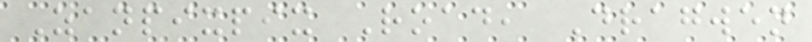Zanpixpix Road, Dragwen
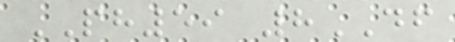PH59 8DF
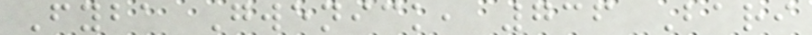Fyba Gwenick, 736 Bari
